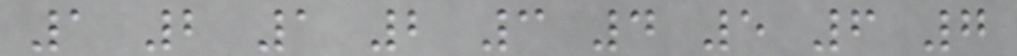1 2 1 2 3 4 5 6 7
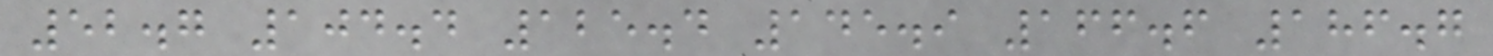52.7 104.4 125.4 145.9 166.6 186.7
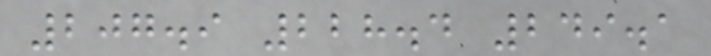207.9 228.4 249.1
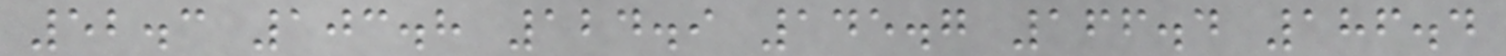52.3 103.8 124.9 145.7 166.4 186.4
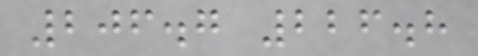206.7 226.8
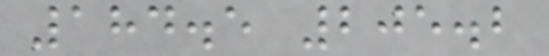184.5 205.2
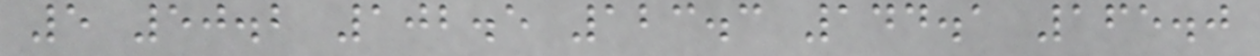5 50.2 102.5 123.3 144.1 165.0
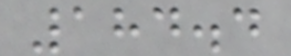184.4
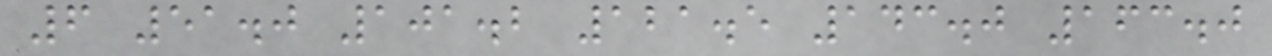6 51.0 101.2 121.5 143.0 163.0
